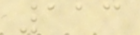113
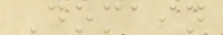Domain
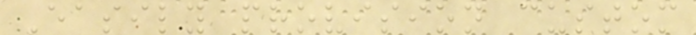Easily provision custom
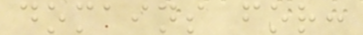domains for:
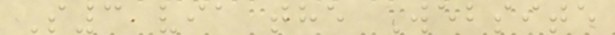S3 via the Website
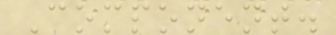Component.
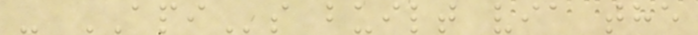- APIs built via the
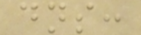dns:
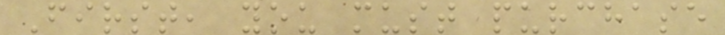First, you must purchase
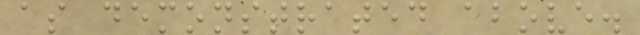as demonstrated above.
